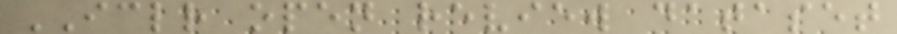ICLR open review dataset
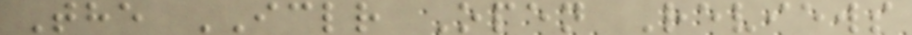The ICLR Open Reviews
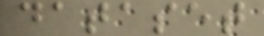dataset
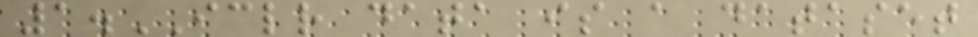1.ICLR data is a dataset
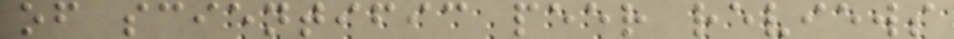of scientific peer reviews
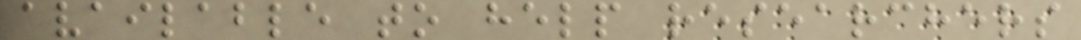available to help researchers
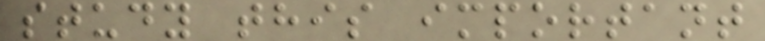study this important
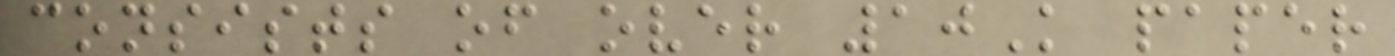consists of over 10K paper
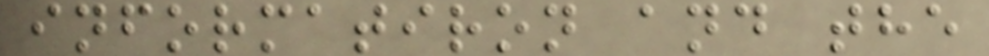informatiron and the
